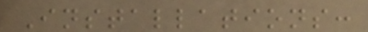Installations:
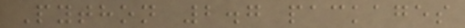Python 2.7 packages
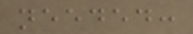needed:
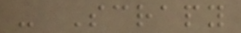- Scrapy
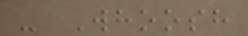- Whoosh
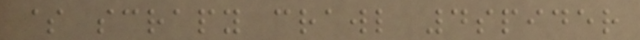$ scrapy crawl 4spider
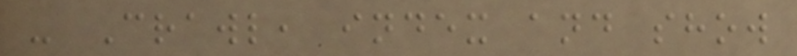- Crawl, index and show
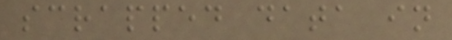scrapped data in
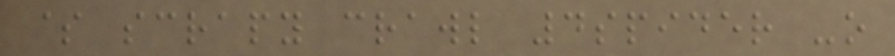$ scrapy crawl 4spider -o
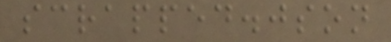scrapped.json
